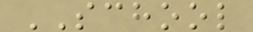SCHOOL
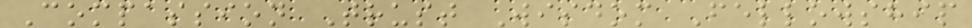Compassion Trust Wisdom Fellowship
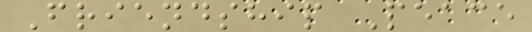Friendship Peace
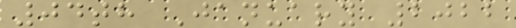04th January 2022
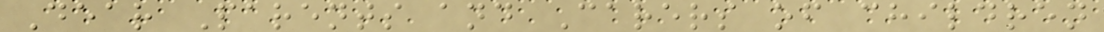Dear Parents and Carers of children
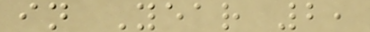in Year 2,
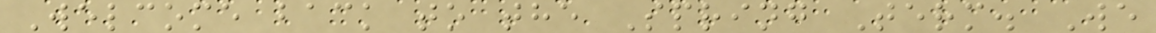Welcome back to the Spring Term. We
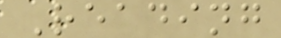Reading
